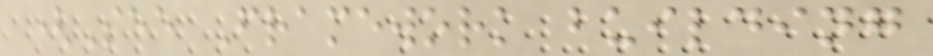(See Framework building
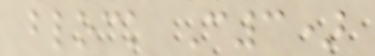block C3)
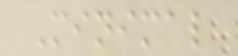Minimal
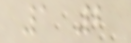1 2
